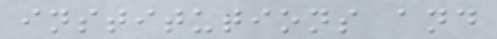institutions and
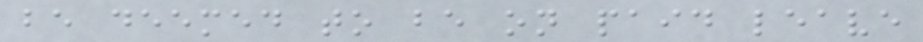be deemed to be on paid leave
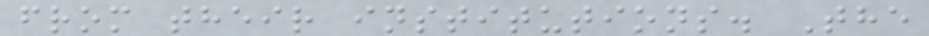from their institutions. The
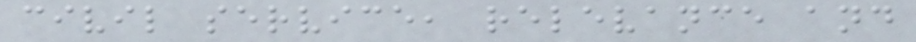civil service, relevance and
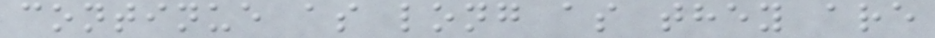continue as long as they are
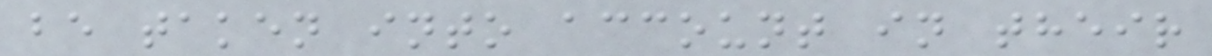be taken into account in their
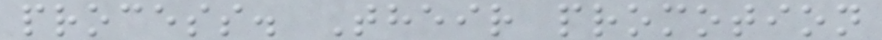process. Their promotion
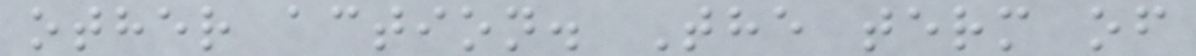other action. The term of
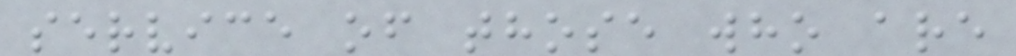service of those who are
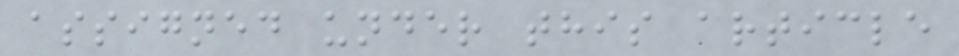assigned under this article
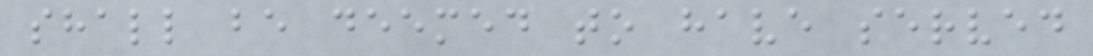shall be deemed to have served
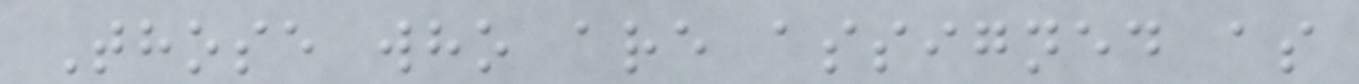Those who are assigned as
